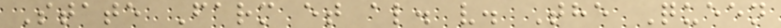State Farm et al. v. The Queen
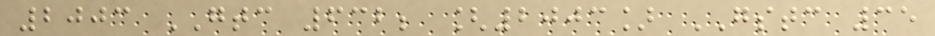2003 GTC 632; [2003] GSTC 35
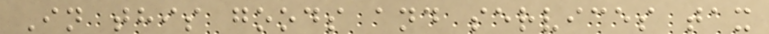In this goods and services tax
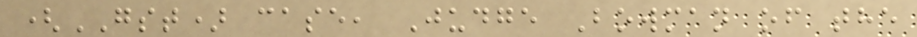(GST) case, Judge Bowman of the
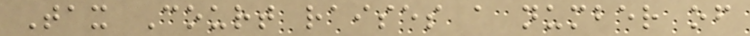Tax Court raises a number of
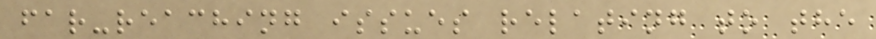far-reaching issues relating to the
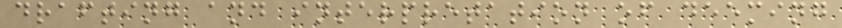drafting and interpretation of deeming
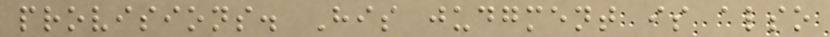provisions. His judgment is also
